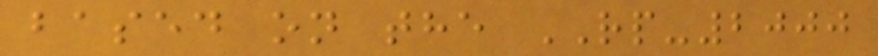based on the RP-2000
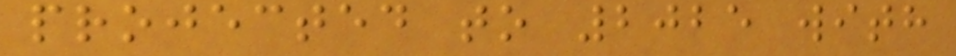projected to 2025 with
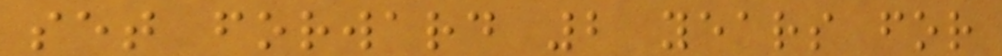set forward 2 years for
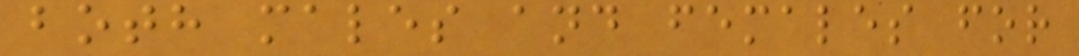both males and females for
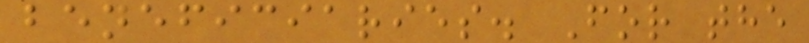beneficiaries. For the
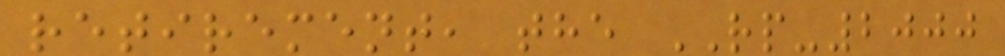retirement, the RP-2000
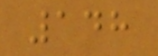148
